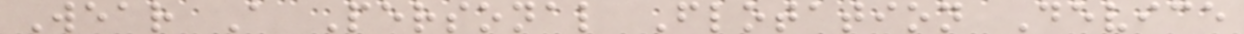Wear A Personal Flotation Device
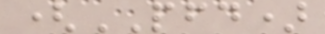(PFD)
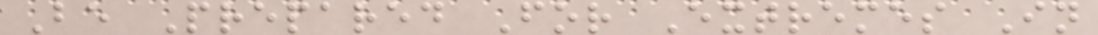Be Prepared For Extremes In
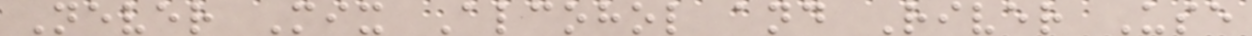Never Mix Alcohol and River Use
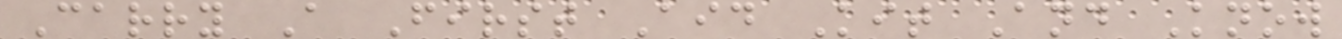Carry A First Aid Kit And Know
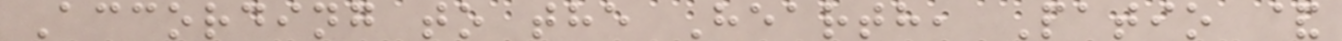According to the Hearth, Patio &
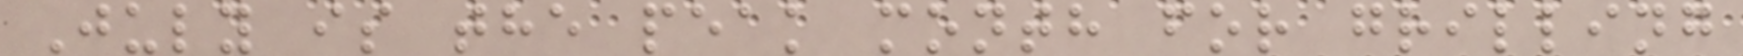July is the peak month for grilling
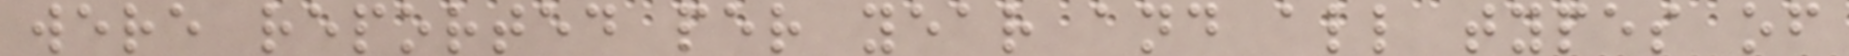were reported per year and all types of
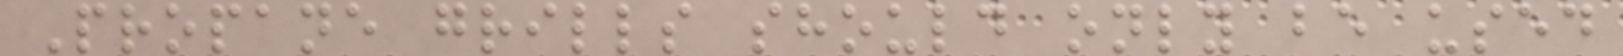Propane grills should only be used
